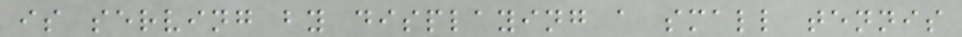is serving by displaying a small tennis
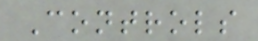Controls
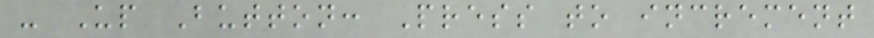- Up Button: Press to increment
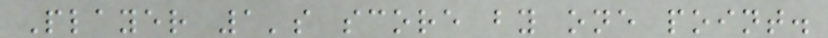Player 1's score by one point.
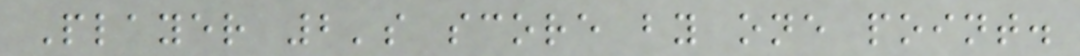Player 2's score by one point.
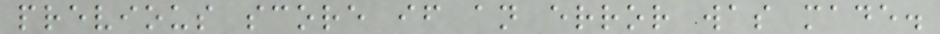previous score if an error was made.
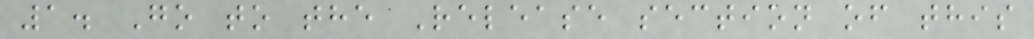1. Go to the Release section of this
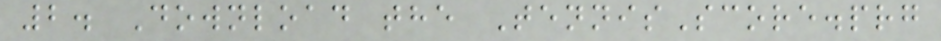2. Download the TennisScore.prg
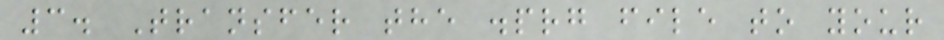3. Transfer the .prg file to your
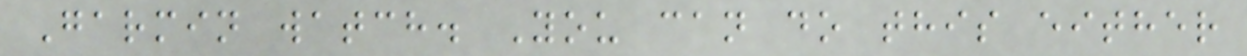Garmin watch. You can do this either
